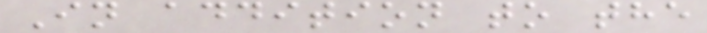In addition to the
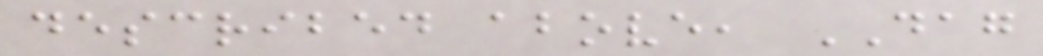described above, DAG
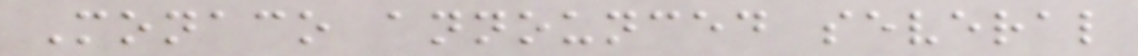Monaco announced several
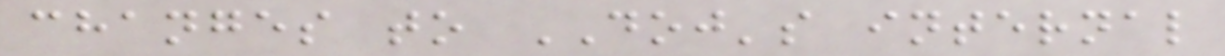changes to DOJ's internal
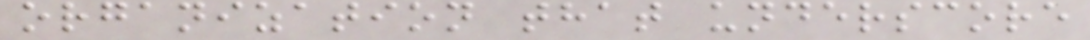organization that underscore
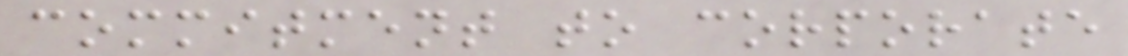commitment to corporate
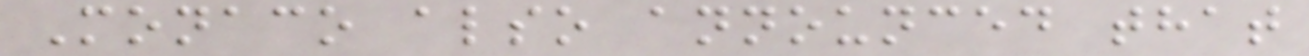Monaco also announced that
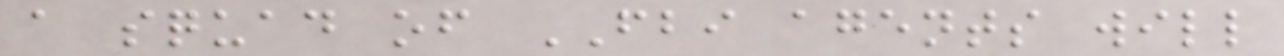a squad of FBI agents will
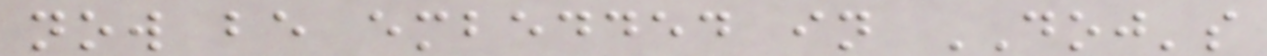now be embedded in DOJ's
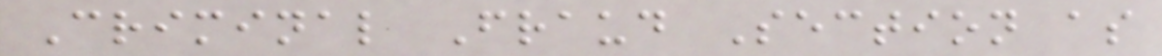Criminal Fraud Section as
